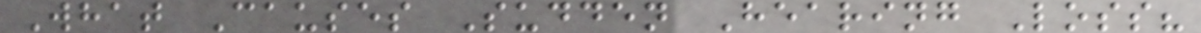What Causes Sudden Hearing Loss?
